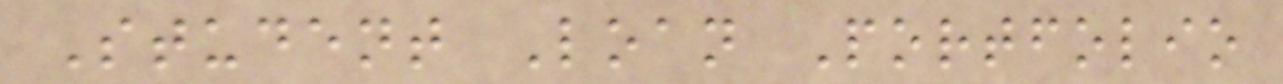Student Loan Portfolio
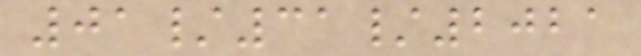01/31/2021
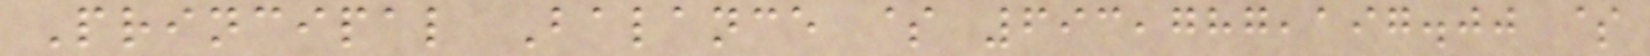Principal Balance $ 693,787,197.00 $
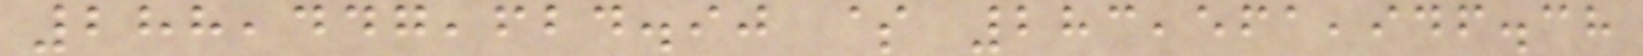288,447,624.90 $ 283,561,946.38
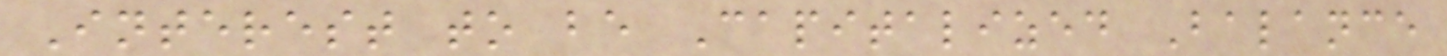Interest to be Capitalized Balance
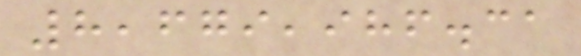8,679,986.31
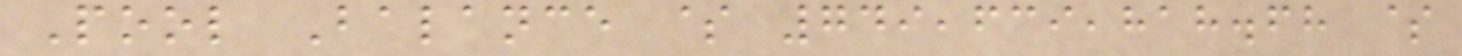Pool Balance $ 749,639,818.68 $
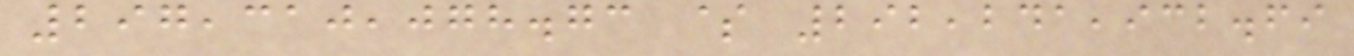297,310,078.73 $ 292,241,932.69
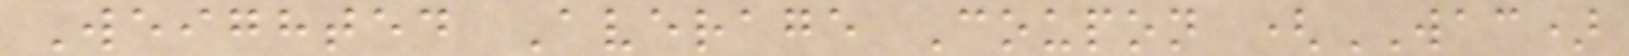Weighted Average Coupon (WAC)
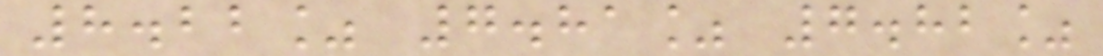8.22% 7.81% 7.82%
